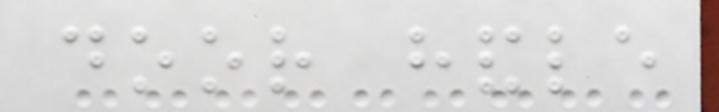door handle
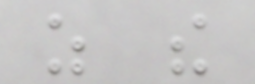as the
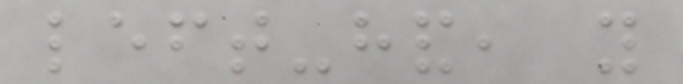left-hand, you
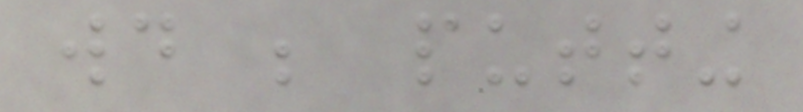would be putting
